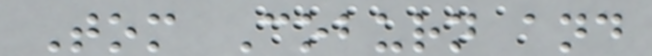Tom Coburn and
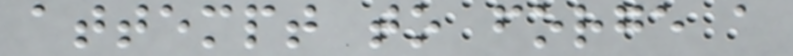attempt to forge a
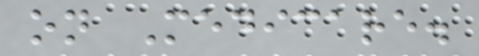on Medicare.
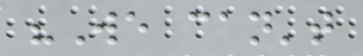"We can't
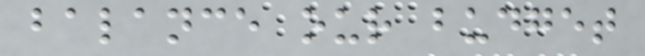balance our budget
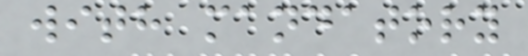with mandatory
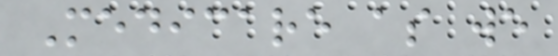Medicare as we
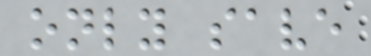only save
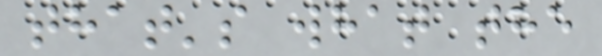that's what the
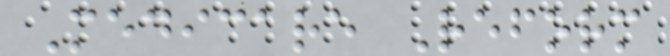Medicare Reform
